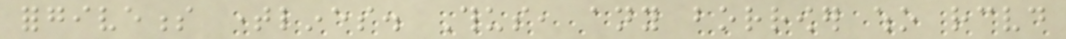forgiveness timelines. Thus, any borrower who received
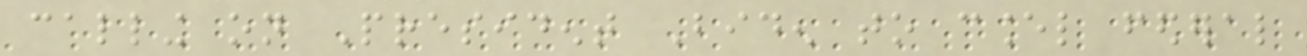calling on President Biden to cancel federal
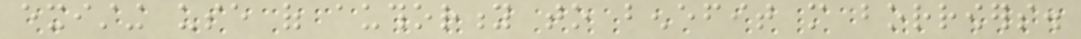existing use of authority to benefit more borrowers.
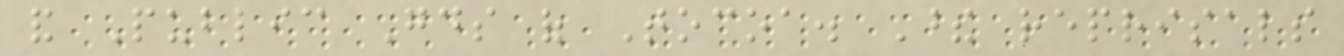and Public Goods of Tocoa. These reprisals
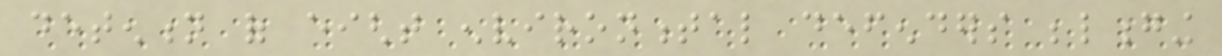detention of eight environmental defenders belonging
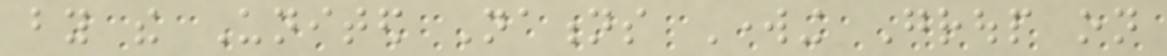by the United Nations Working Group on
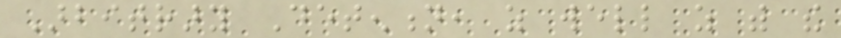Arbitrary Detention, as well as with the
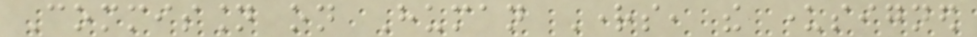Commission on Human Rights, the undersigned
